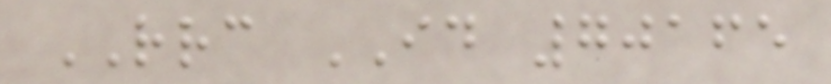RRC ID 70165
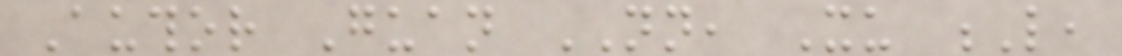Author Guan NN, Xu L,
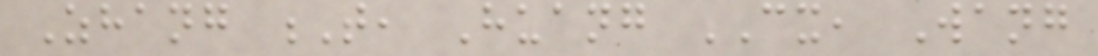Zhang T, Huang CX, Wang
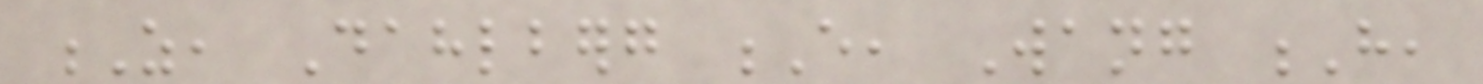Z, Dahlberg E, Wang H,
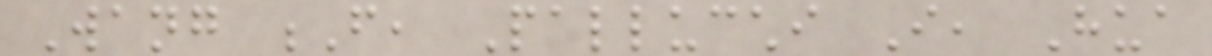Wang F, Pallucchi I, Hua
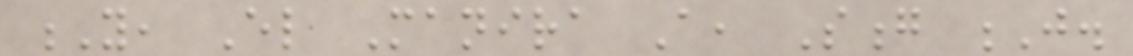Y, El Manira A, Song J.
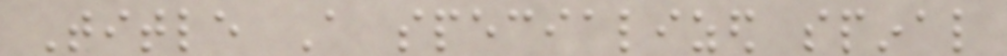Title A specialized spinal
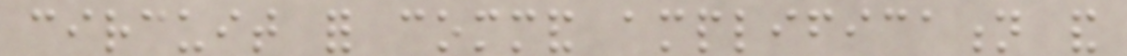circuit for command amplification and
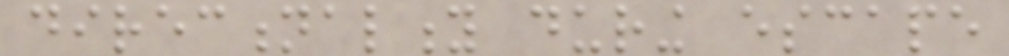directionality during escape
